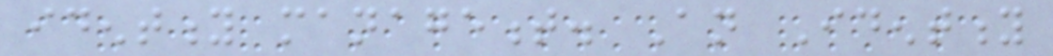identity management. An Identity
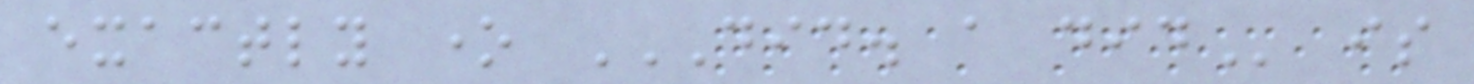exactly one DID. A DID is
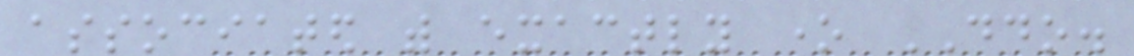associated with exactly one DDO.
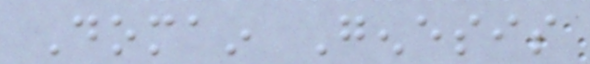Domain Genesis
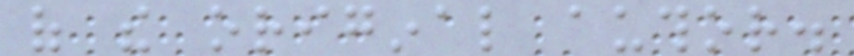of the original author.
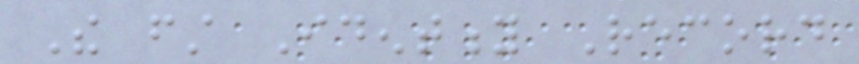The first Identity Record
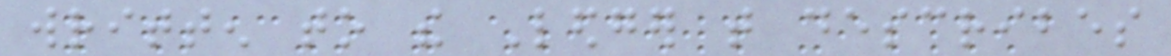written to the Ledger that describes
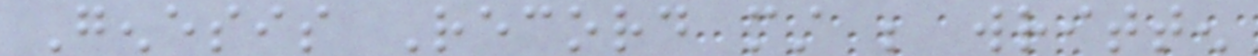Genesis Record must be written
